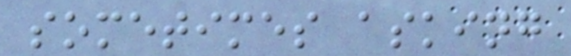sometimes asking
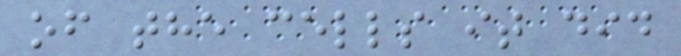of the cells it did
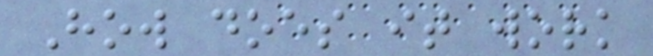How does it work
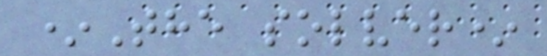*The solver*
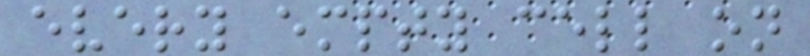every empty cell on
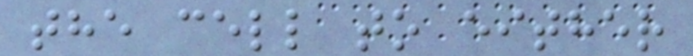the cell to either
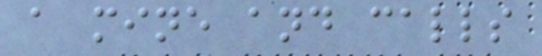a mine and calls
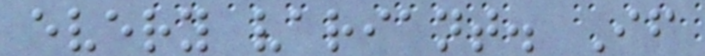every variant. If
